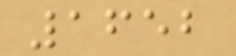1652
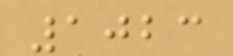1023
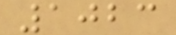1023
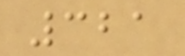321
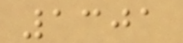1301
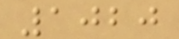1020
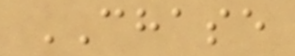CHASE
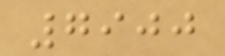7900
